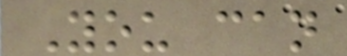You can
